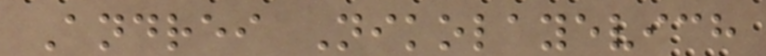Andrei Nikolayevich
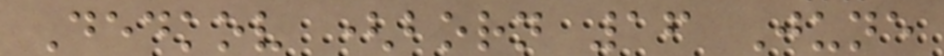Dedkov (born 16 June
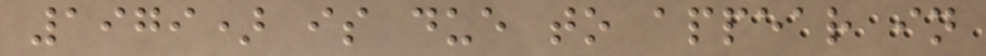1979) is due to appear in
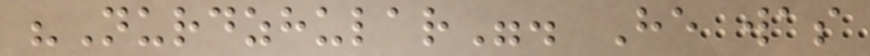"Nurdzhular". He was
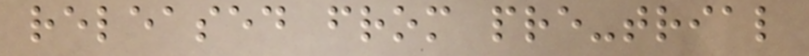released from pre-trial
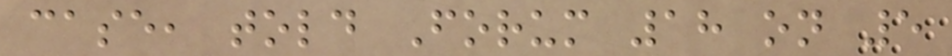case, told Forum 18 on 5
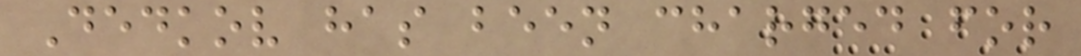Dedkov has been charged for
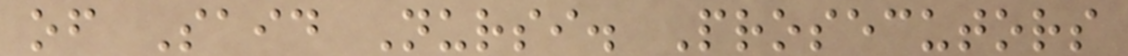of Said Nursi. Prosecutors
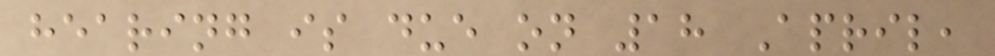hearing is due on 18 April,
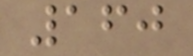160
